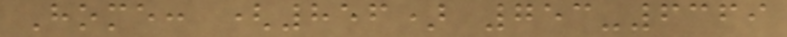Home: (856) 753-6369
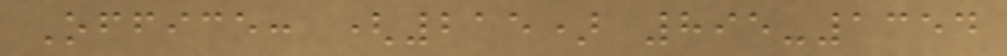Office: (215) 895-1354
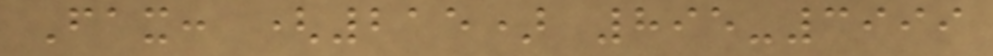Fax: (215) 895-3999
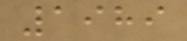1989
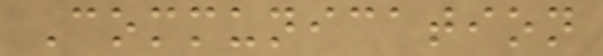Communication
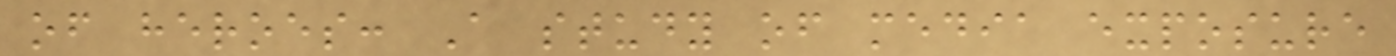of heroes: A study of media exposure
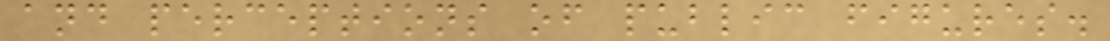and perceptions of public figures.
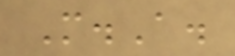M.A.
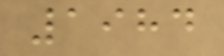1984
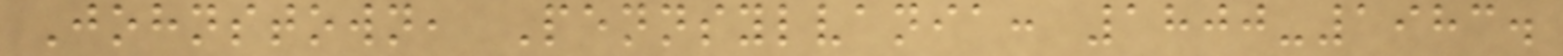Johnstown, Pennsylvania: 1800-1983.
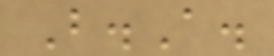B.A.
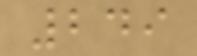249
